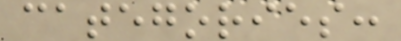categories:
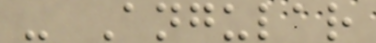- Angular
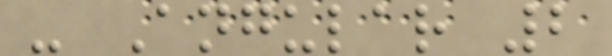- Angular 2
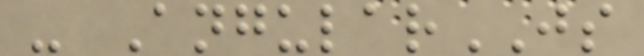- AngularJS
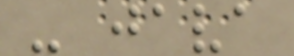- java
